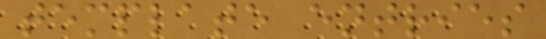template entries
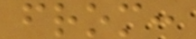from:
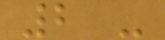2 -
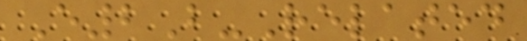E2B-Related
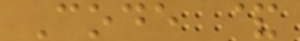Code &
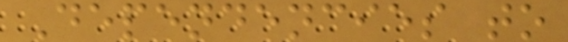Dependencies to
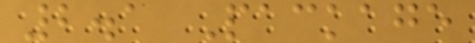2.1 Package
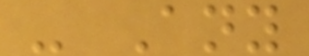- Any
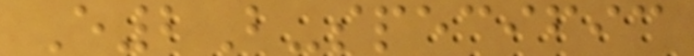E2B-specific
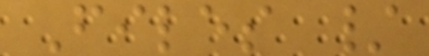Files /
